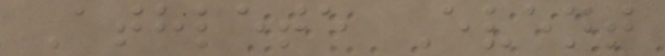Athlete Event
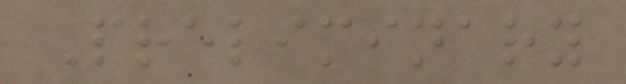Preliminary
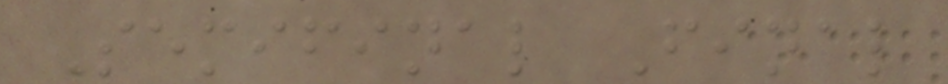Semifinal Final
